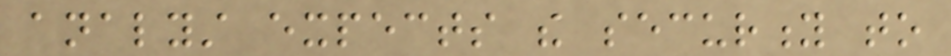analyst expects the security to
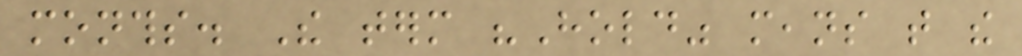months. The term "Hold" means that the
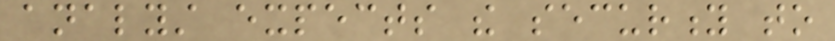analyst expects the security to
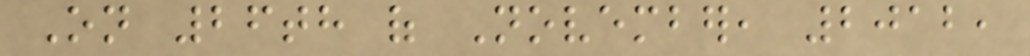On 26th of November, 2012,
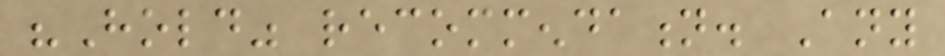"Hold" recommendation. Any
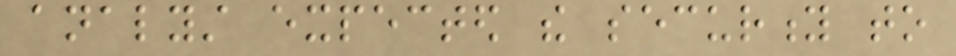analyst expected the security to
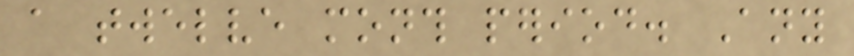a twelve month period. Any
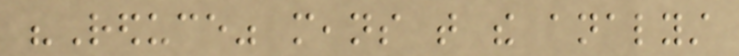"Reduce" means that the analyst
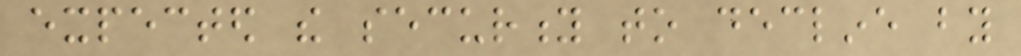expected the security to decline by
